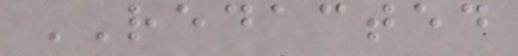REDACTED
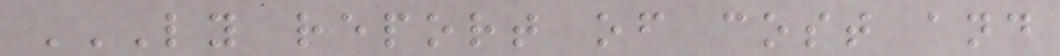LY REPORT OF COST AND
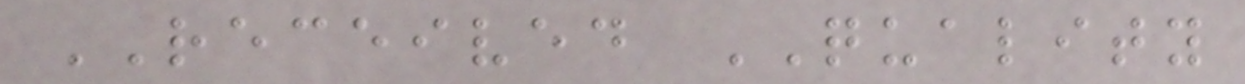RECEIVED QUALITY
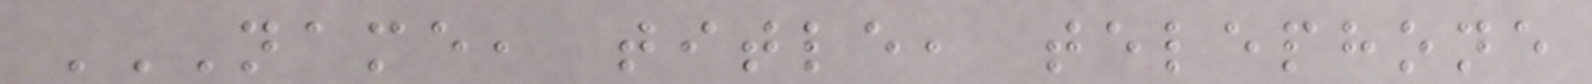NAME, TITLE, TELEPHONE
